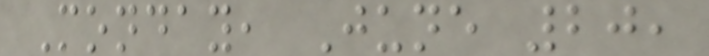Monday, June 20,
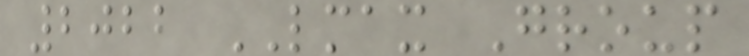2022 LMAX Group
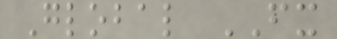Global FX
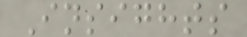Insights
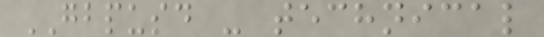GBPUSD - technical
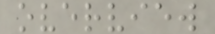overview
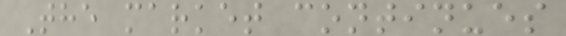The market continues
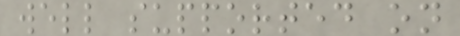well supported on
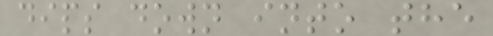dips down into the
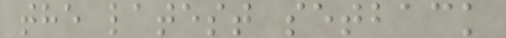the latest setback
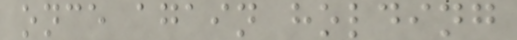once again holding
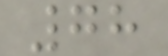78
